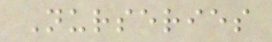Nurseries
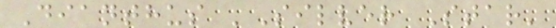Dianthus 'Silver Star'
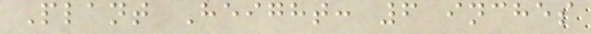Plant Height: 6 inches
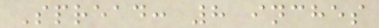Spread: 8 inches
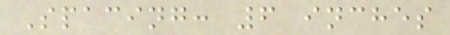Spacing: 6 inches
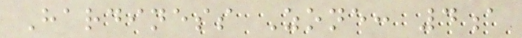Hardiness Zone: 4a
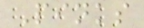Pinks
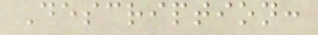Description:
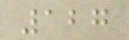127
